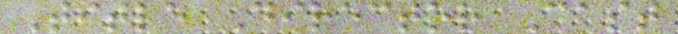Title Director Cast
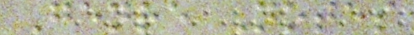Genre Notes
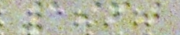1960
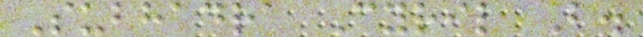Subhadra Cyril B.
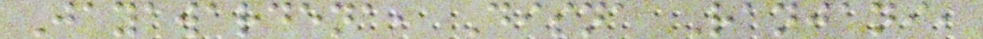Jayawardena, Disna Ranjani,
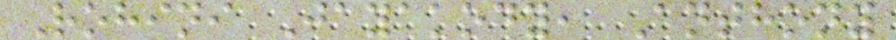Rohini Jayakody, Anthony
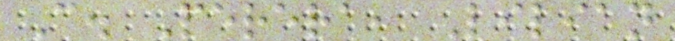C. Perera, Lilian
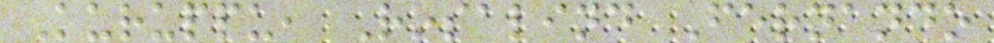Kuruppu, Rosalind Fernando
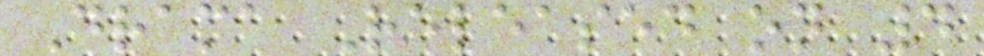Drama Released on 4
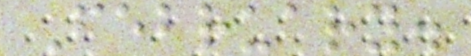February.
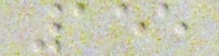155
